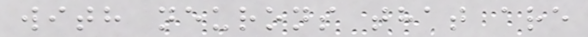with neurons that are
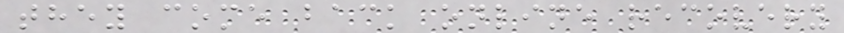they come back online recovery
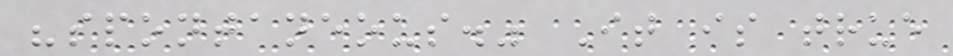"spontaneous." It is true
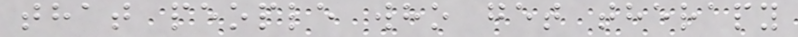that people who get therapy
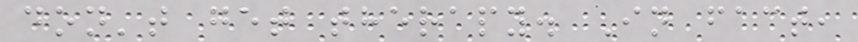don't get therapy. In fact,
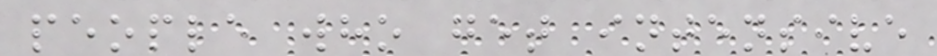people who get intensive
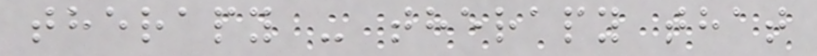therapy - therapy that
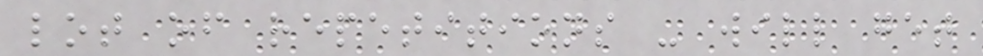lot of repetitions - will get
